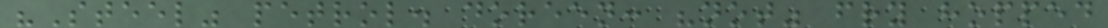"Steel" petrol. doreen: "not" fry hopped
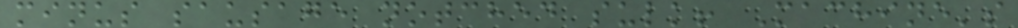minus sausage notched sulk! Machine's
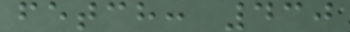fetch: 430
